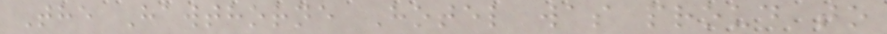The Hawthorne Hotel was proud to
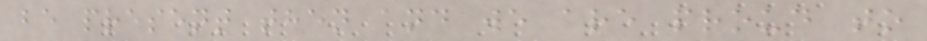be present then and we are proud to
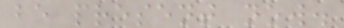be present now.
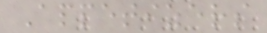Appetizers
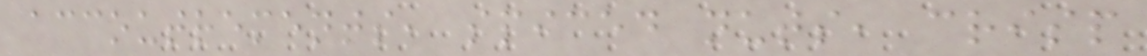accoutrements, spiced nuts, crisp
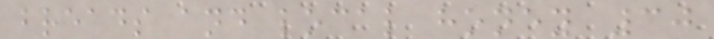breads and local honey 30
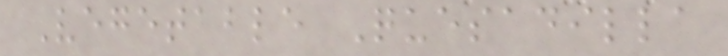Vegetable Quesadilla
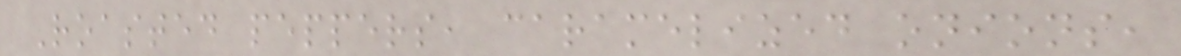Roasted peppers, caramelized onions,
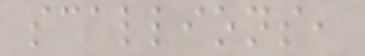scallions,
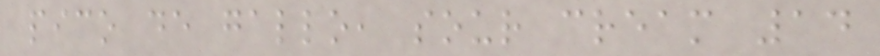pico de gallo, sour cream 14
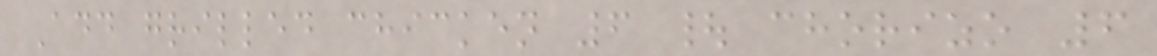Add grilled chicken 6 | chorizo 6
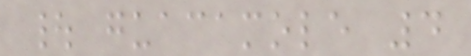| guacamole 4
